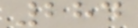284
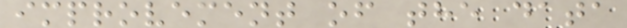improvement of the data
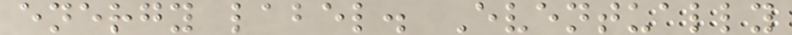energy label. Eventually
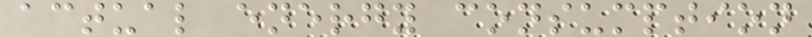actual energy consumption
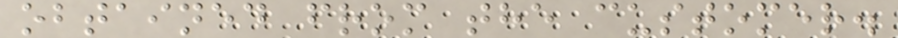obtained from the customer.
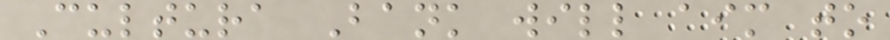Cultura Bank will aim to
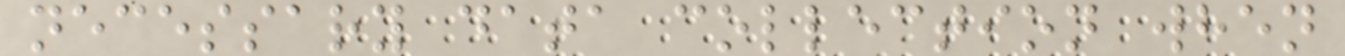necessary data collection when
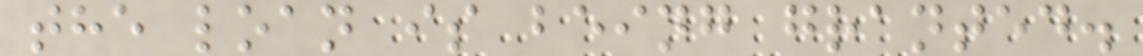the loan is being granted.
